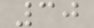30
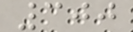300
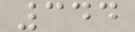344
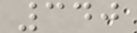340
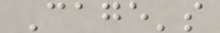Cage's
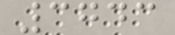3743
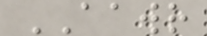AAWR
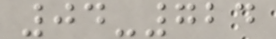04-724
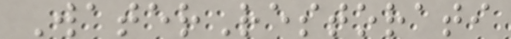WaterRestorati
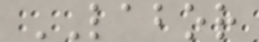LABOR
